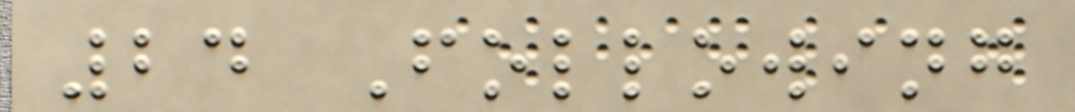24 Following
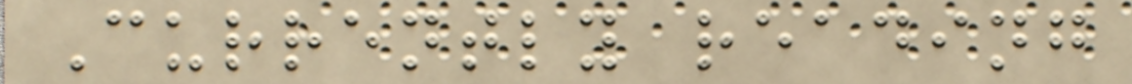Currently reading
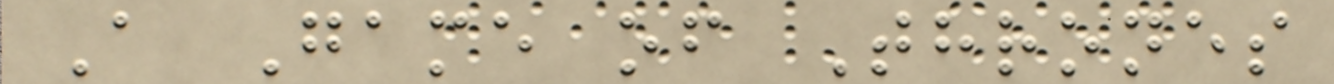A Game of Thrones
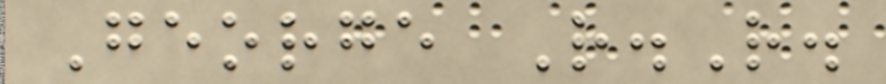George R.R.
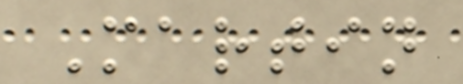Martin
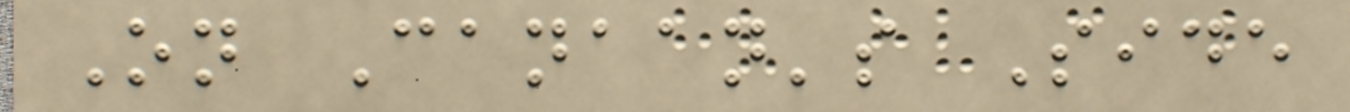On Canaan's Side
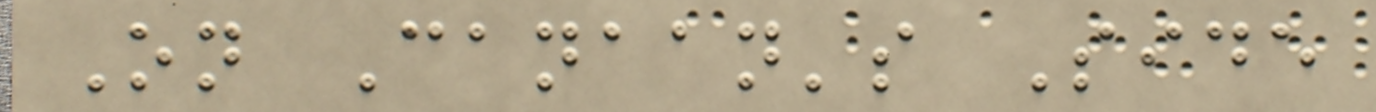On Canaan's Side
